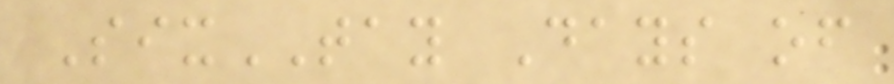SixTAY Days of
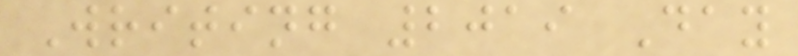Writing 2019 Day
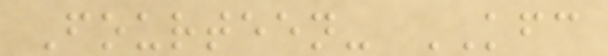Fourteen- KFC
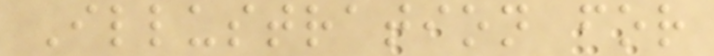Illustration for
